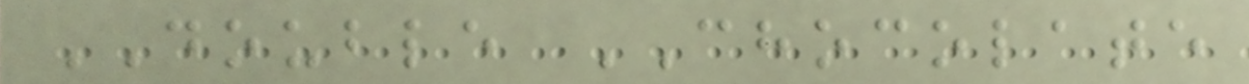DOUBLE CHOCOLATE
